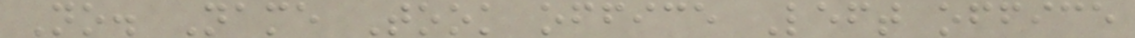No. Name Took office Left office
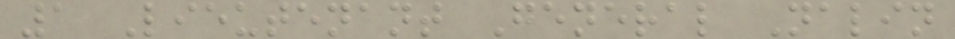1 Lieutenant General Nalin
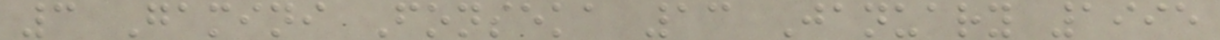3 Gamini Fonseka 13 January 1995
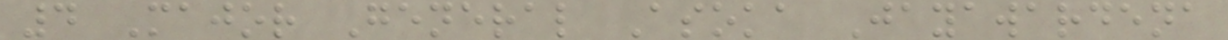4 Major General Asoka Jayawardena
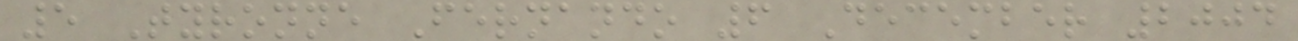5 Tyronne Fernando 6 December 2004
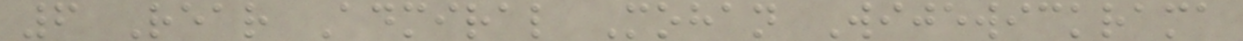6 Rear Admiral Mohan Wijewickrama
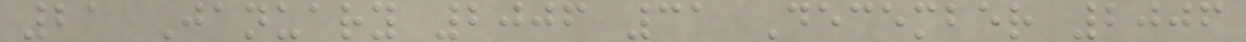21 January 2006 31 December 2006
